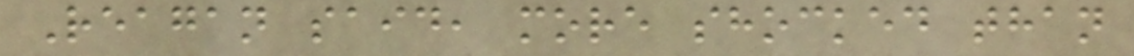Reagan said, more shocked than
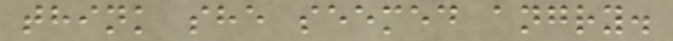think she seemed angry.
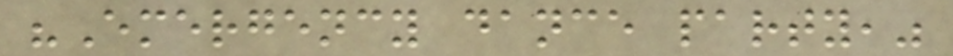"Emergency dance party,"
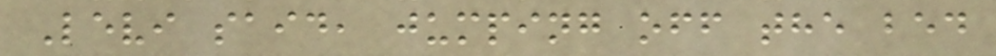Levi said, jumping off the bed
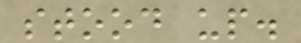stood up.
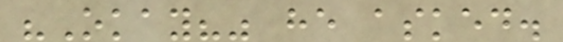"Okay?" he asked.
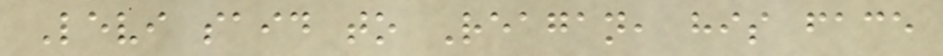Levi said to Reagan, his face
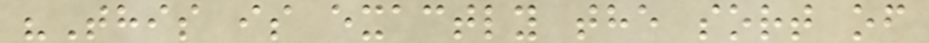"This is exactly the sort of
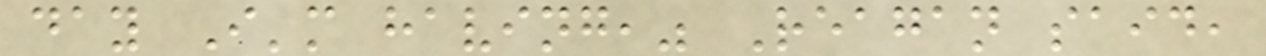day I'm having," Reagan said,
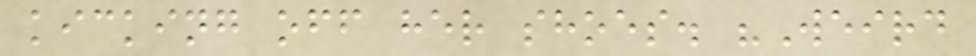kicking off her shoes. "Weird
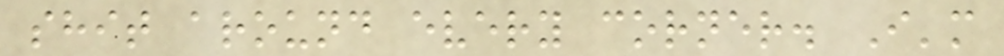shit around every corner. I'm
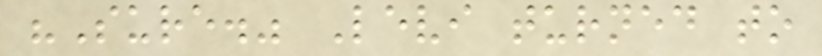"Sure." Levi turned to
